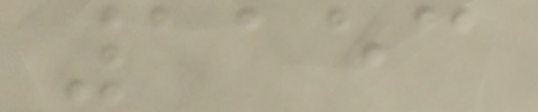1153
